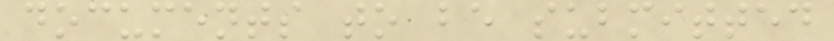documents to be submitted
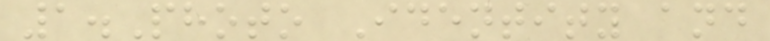1.Photo Identity and
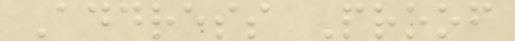Address Proof
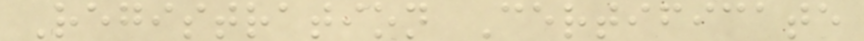Registration Certificate
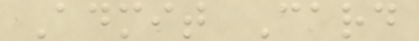Admit Card
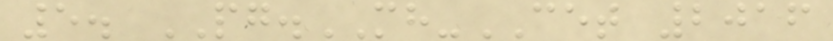5. PG.MH-CET 2016
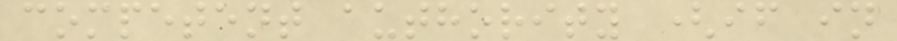competent authority (if in
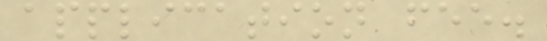application fee.
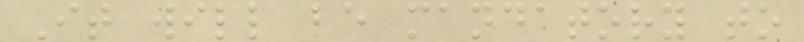It will be mandatory to
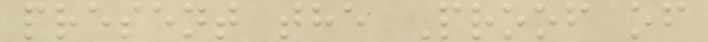present the Proof of
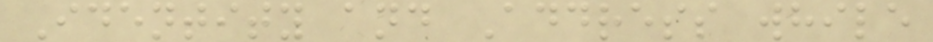Identity and Address while
